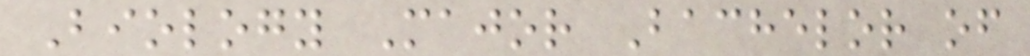Biology Major Bachelor of
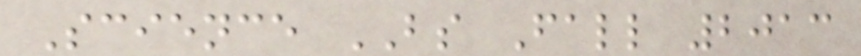Science BS Fall 2013
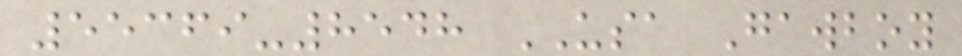55369-8548 USA Gawboy
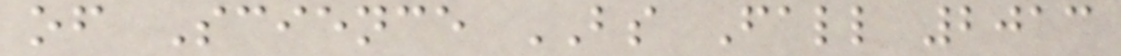of Science BS Fall 2013
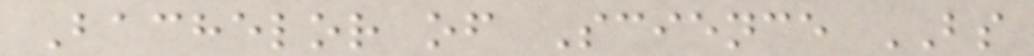Bachelor of Science BS
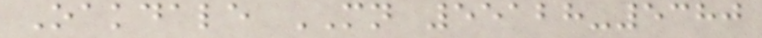Oakdale MN 55128-5380
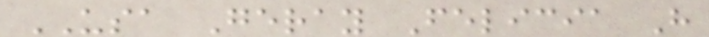USA Geray Felicia H
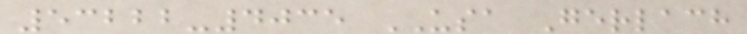53222-4035 USA Gerlach
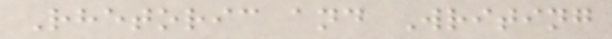Rhetoric and Writing
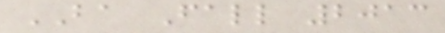BA Fall 2013
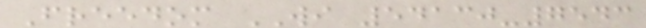Freedom WI 54130-7543
